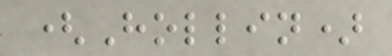(Hollin)
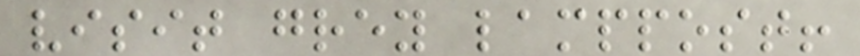visit grey lamppost!
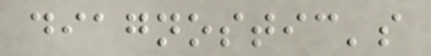diagnostic's
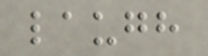laugh
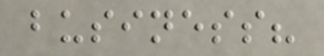business?
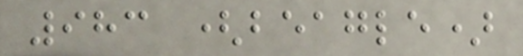983 (beagle)
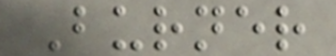Burner
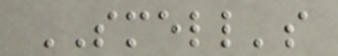SMELL's
